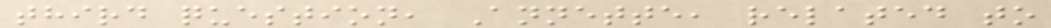third question, Annette, related to
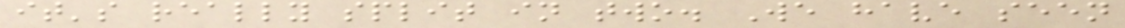it's really split in two. We have seen
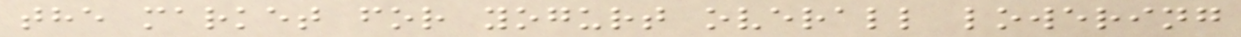the market for yogurt overall lowering
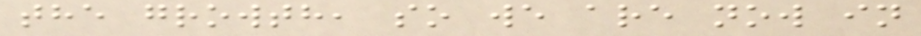the growth, so we are now in
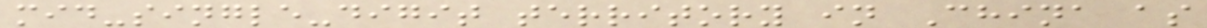mid-single-digit territory in China as
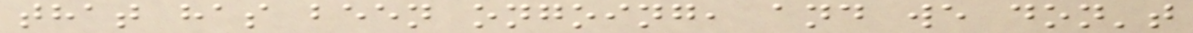that has been ongoing, and we don't
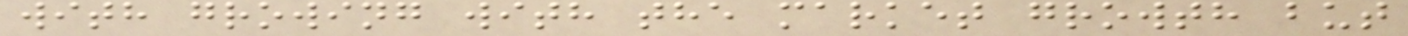with growing with the market growth but
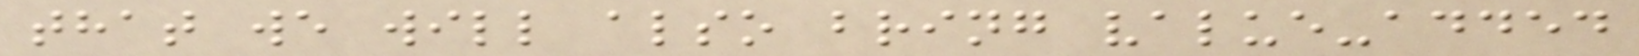that we will also bring value-added
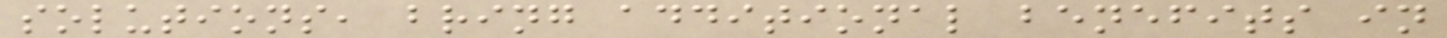solutions, bring additional benefits in
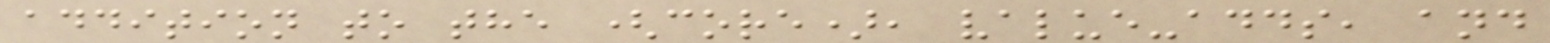addition to the (core), value-adds, and
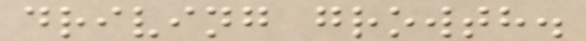driving growth.
